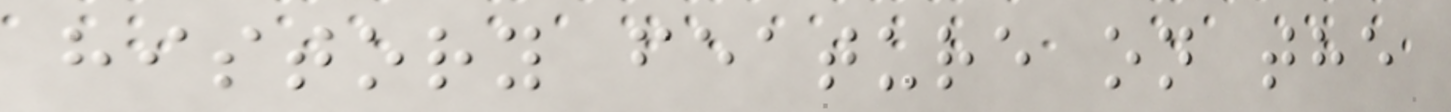history feature on the
